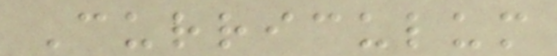Curriculum
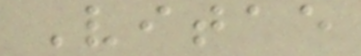Vitae
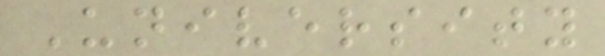University
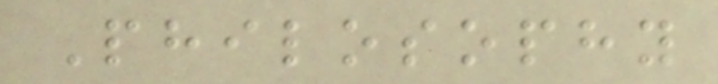Philosophy
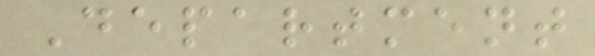Department
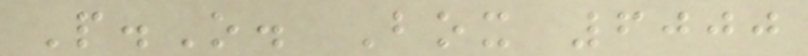P.O. Box 6000
